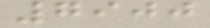7900
